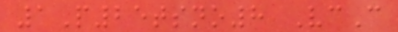1P25tsno8 VcC
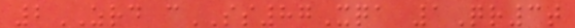2ZRD cSS87Xqa 1Qr3t
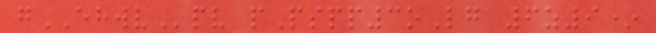gEHWVpv pPspp3oLg 6z9*
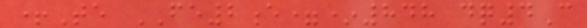+Te FE2e=*848 dq4C
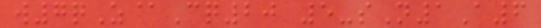w7qZ@Cq20 5-sN1A6
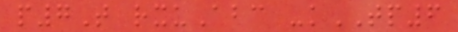p7T rxuAbc -kTP6
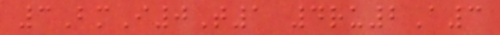3BmI0T1 4ru2A3
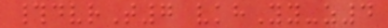#dvrT7 vkhYy-z4
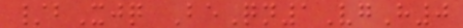/bXjq BeQn1VgH0
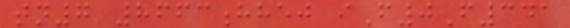tn7 8663hhej iF0F341
